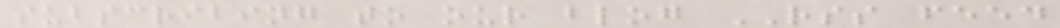subscribing to our blog RSS feed
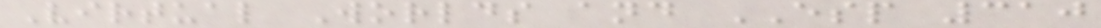Virtual Worlds and ESP 310
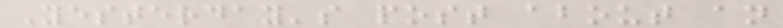Yesterday's post about an
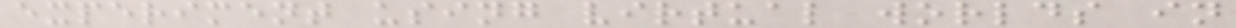experiment using virtual worlds in
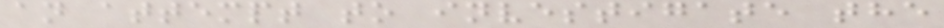an attempt to investigate the
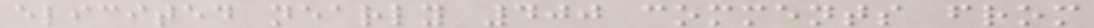elicited nearly 400 comments from
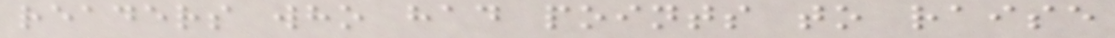readers who had points to raise
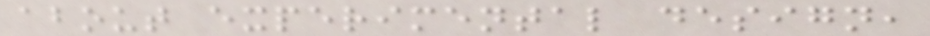about experimental design,
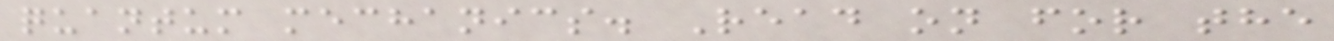quantum mechanics. Read on for the
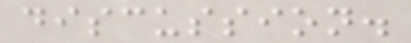discussion.
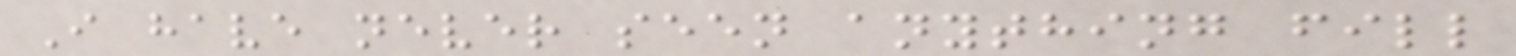I have never seen anything fill
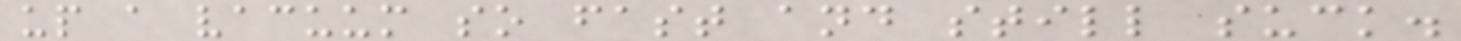up a vacuum so fast and still suck.
